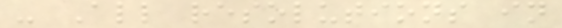- All resolutions in
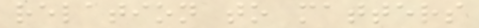relation to matters
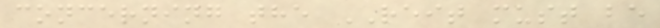concerning the REIT must be
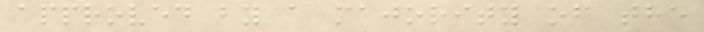approved by a majority of the
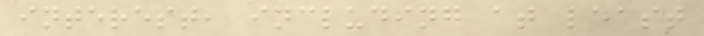interest, including at least
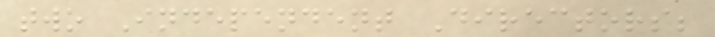two Independent Directors;
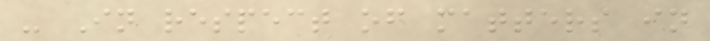- In respect of matters in
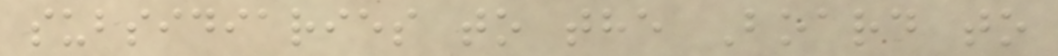subsidiaries to the Board to
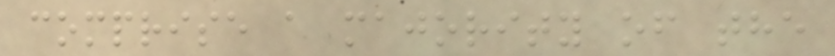comprise a majority of the
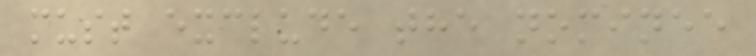must exclude the nominee
